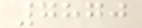7870
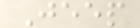Jeep
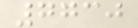7730
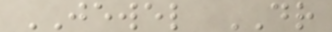JEWEL DR
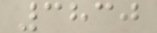3830
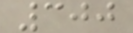300
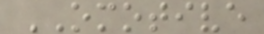OMOTIVE
